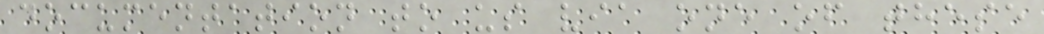documentation to us via one of these
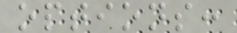options:
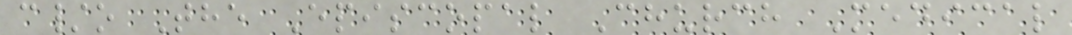c/o The Episcopal Church Medical
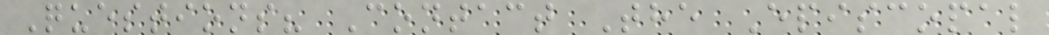Questions? Contact The Episcopal
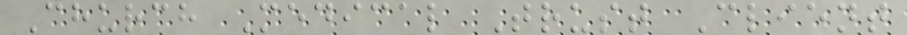Church Medical Trust Client
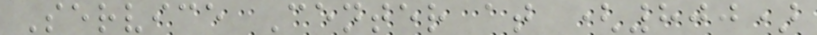Service Center at (800)
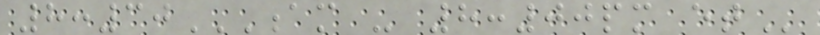8:30AM - 8:00PM ET
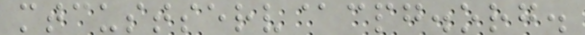mtcustserv@cpg.org.
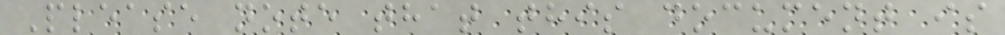Please note that this document is
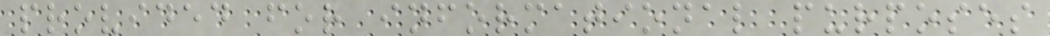provided for informational purposes
